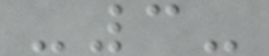-3-
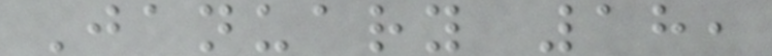January 18,
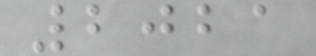2021
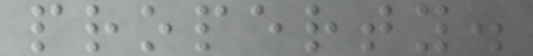property.
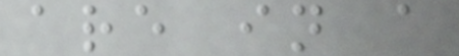are in a
